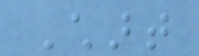Chart
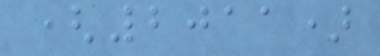(2011)
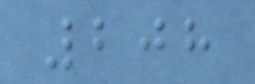208
